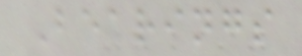Bearings
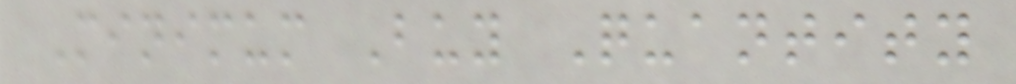Minimum Buy Quantity
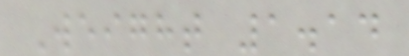Weight 1.14
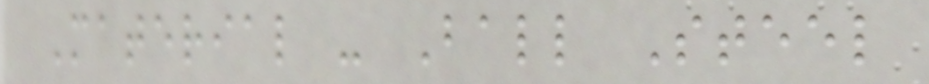Material - Ball Steel
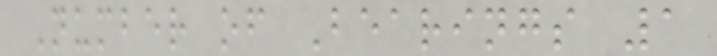Number of Bearings 1
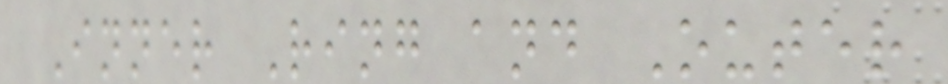Inner Ring and Outer
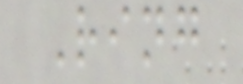Ring
